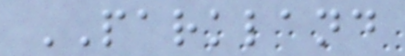PARKLAND
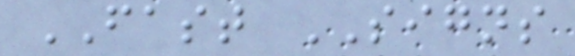FAST SIGNS
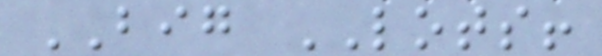BIG LOTS!
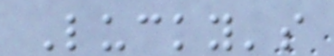Lucky's
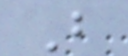B
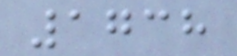1738
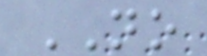NO
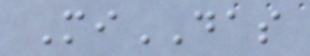MiDAS
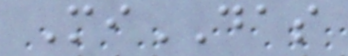MiDAS
